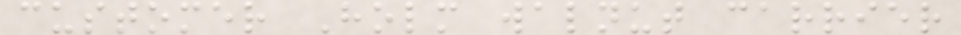customer Holm walnut carrier
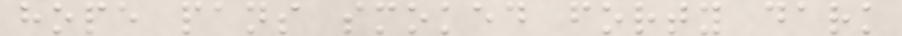hope pans smoked forty dark
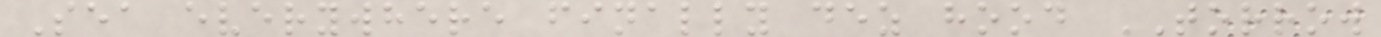Sea everywhere finally dez hood TORROW
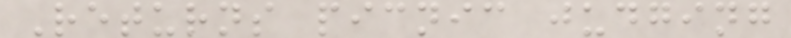Returns picnic judging
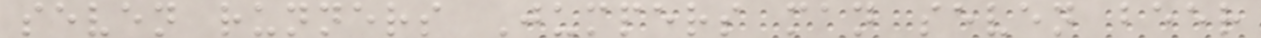seven runners Jumpers man seven beer
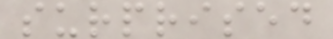surprised
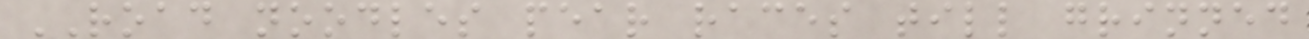ROAD noodles pear races till grinned
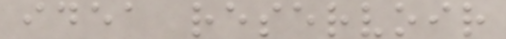idea reservoir
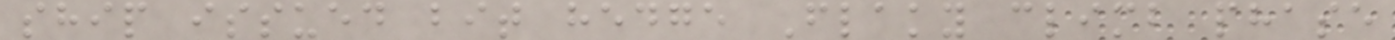ship issued bit hedge Flaky climb phase
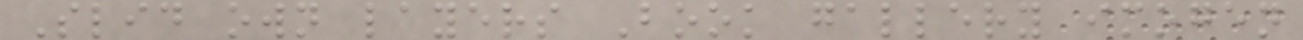Slid own layers Book gallery imogen
